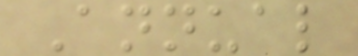Annual
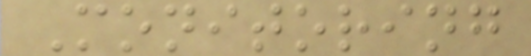Monitoring
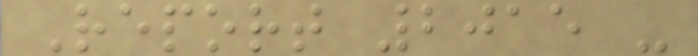Report 2015 -
